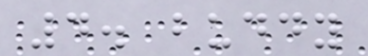4. buddy
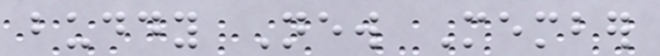buddy New Member
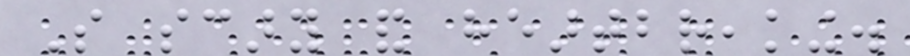So scary and heartbreaking.
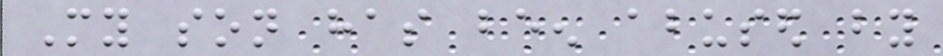My son has been abused by
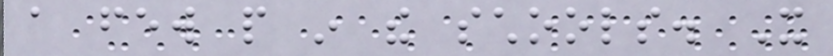a few people in the schools. It
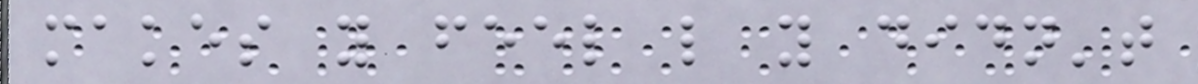makes you feel like you didn't
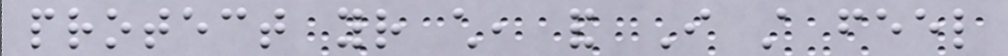protect your child, and I still feel
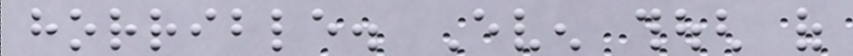horrible. Even though of
